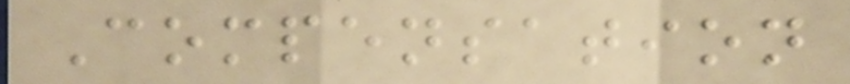Compensation
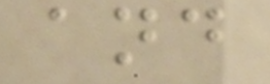and
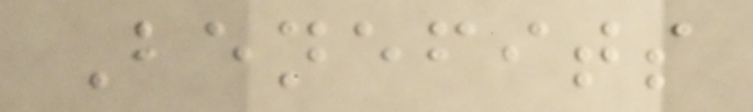Benefits
